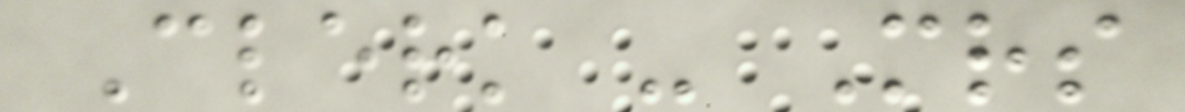Clerk - Mrs
